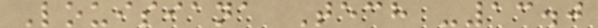Louisiana Tech -13.0
